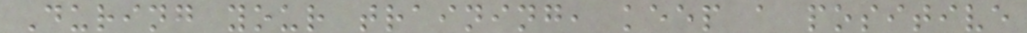During your training, keep a positive
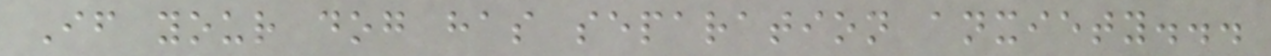If your dog has separation anxiety...
